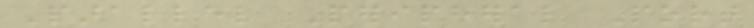Parallel Peripheral Port
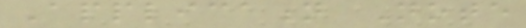Application Note
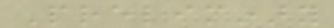Preliminary
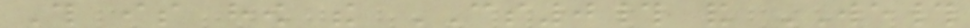This is how the CS0# and WE#
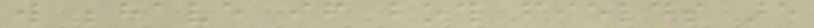will behave if both fields are
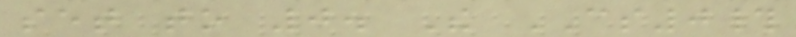set to 0. The CS0#
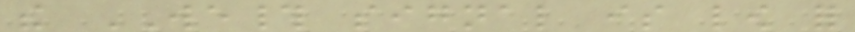the WE# signal is low for
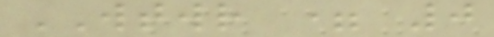WTWR = 0
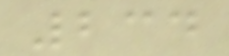234
